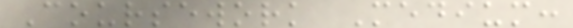Coursework Medium:
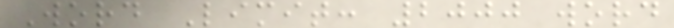Word Limit: 2000 word
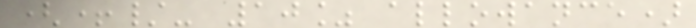(+/- 10% allowance)
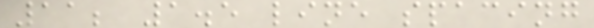11; 1.5 line spacing
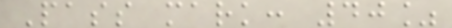Pass mark: 40%
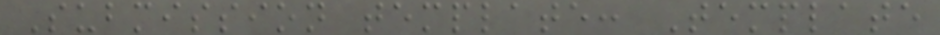Submission template: Template
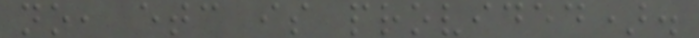no, etc is provided).
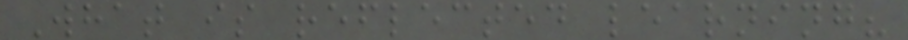What is reflected learning?
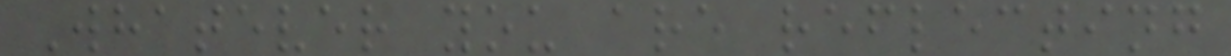Whatever you are reflecting
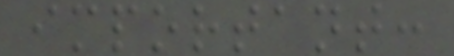important:
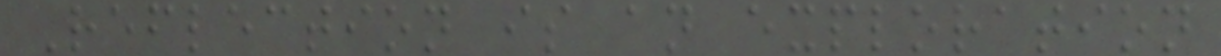Reflection is an exploration
